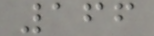166
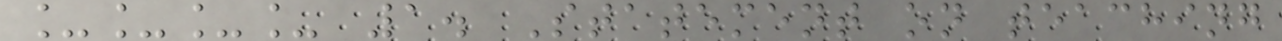____ 1. Statement on teaching
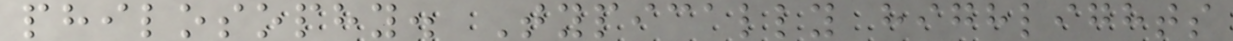philosophy. Typically highlights
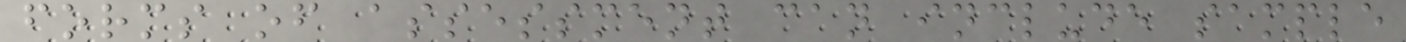forms of assessment can include sample
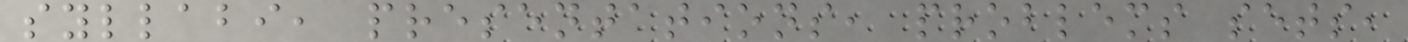syllabi, presentations, problems sets,
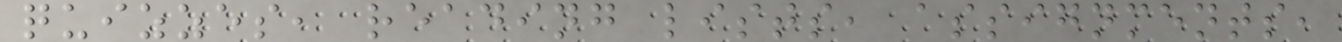quizzes, reading lists, assignments,
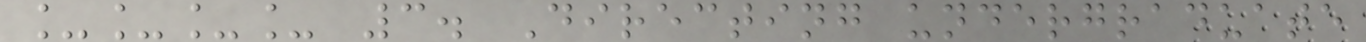____ 3. Directing undergraduate
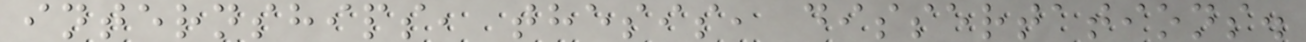internships, thesis, dissertations.
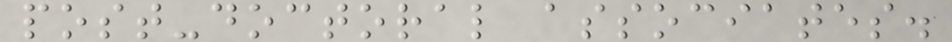post-doctoral associates.
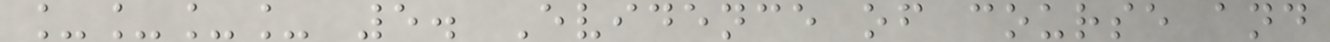____ 5. Evidence of course and
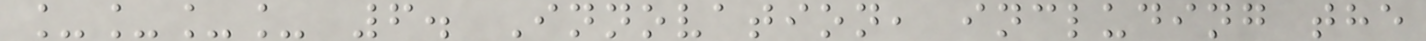____ 6. Innovation, including the
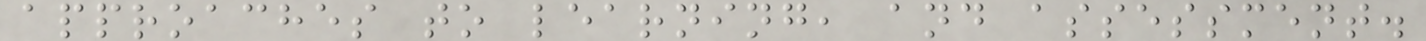approaches to learning, and assessment.
